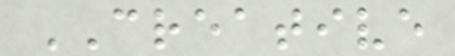CREATIVE
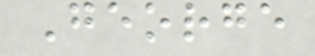George
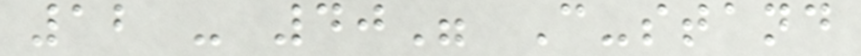12 - 40" C-stand
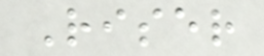Riser
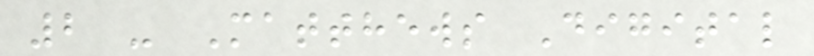2 - Matthews Digital
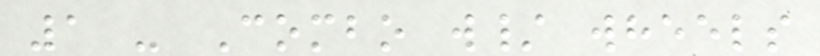1 - Combo w/ wheels
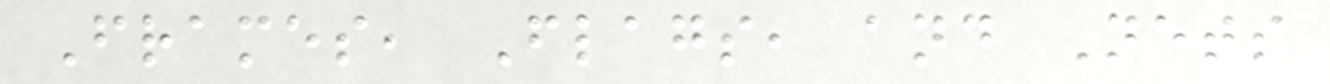Frames, Flags, and Nets
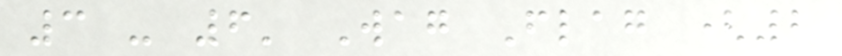3 - 6' Wag Flag (2
